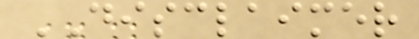DISCLAIMER
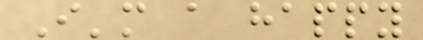I'm a happy
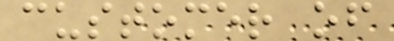customer of
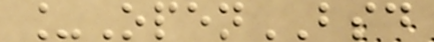_OpenBSD
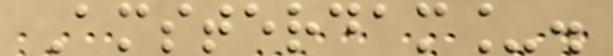Amsterdam_.
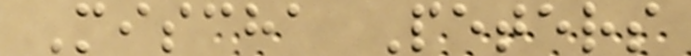Mischa Peters
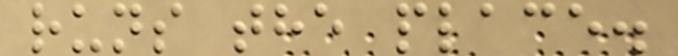runs the place.
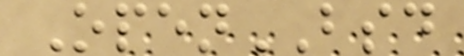OpenBSD
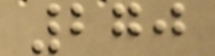270
